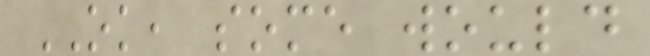OK, some would
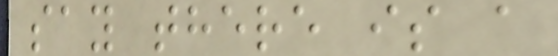say there is a
